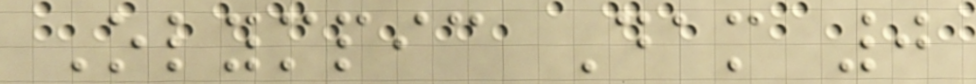Olympic Dam 0
